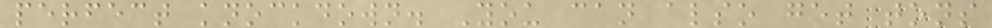perfect knockdown. You can also get tons
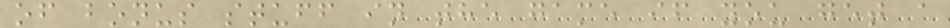of bonus stuff in the game if you get a
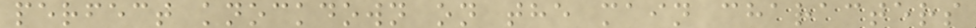perfect knockdown on the main characters
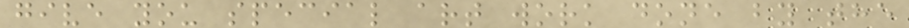give you special art work done by the
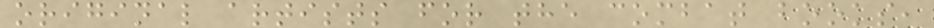original artists for the combat books,
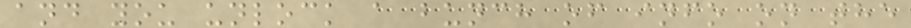and you unlock a bunch of info on the
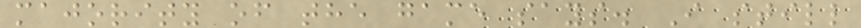majority of the game says. I still
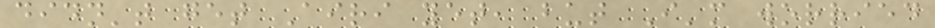didn't get Airi yet, but I'm worried
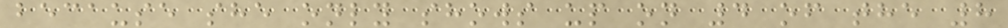because she only shows up on 4 of the 8
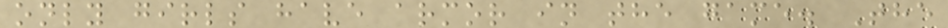only girls have armor in the game. The
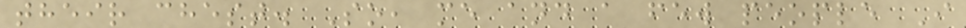their chest. So, me and a few people I
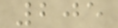205
